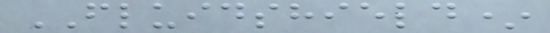FLUIDSHIELD*
